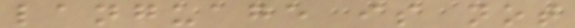language is not
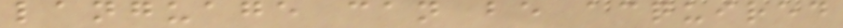language can be acquired
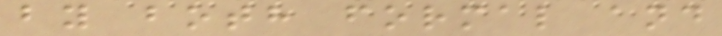by both formal and
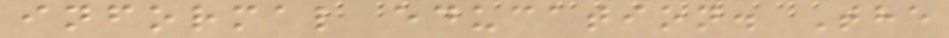informal education. The
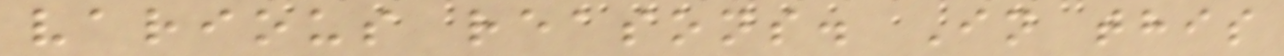various reasons. In this
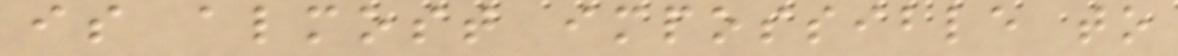is almost impossible to
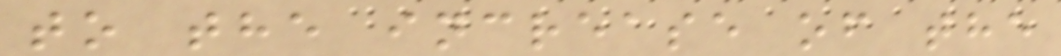to the increase of the
